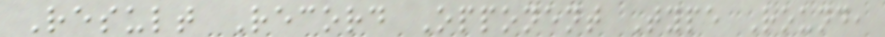Result Record Opponent Type Round,
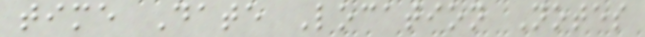time Date Location Notes
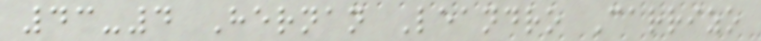43-4 Hernan Leandro Carrizo
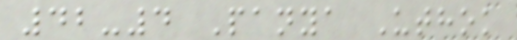42-4 Panya Uthok
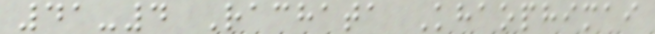41-4 Rachata Khaophimai
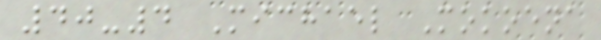40-4 Michael Mokoena
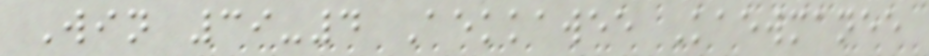Win 39-4 Aekkawee Kaewmanee
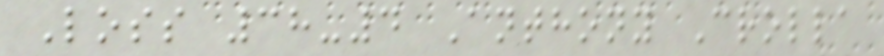Loss 38-4 Anthony Crolla
